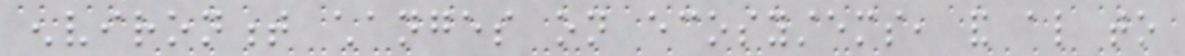environment changes on ecosystems, and also to
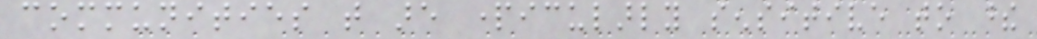communities that are particularly sensitive to these
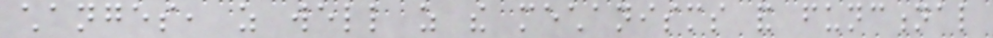changes, as well as the mechanisms and functional
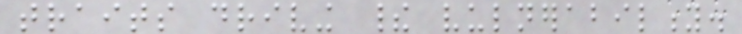traits driving their vulnerability.
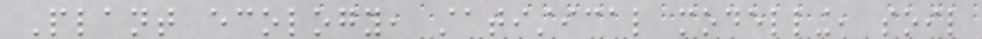Plant ecology, statistical modelling, soil
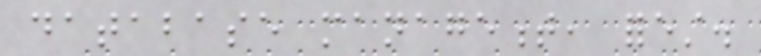database management, forest.
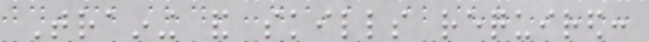Training and skills required:
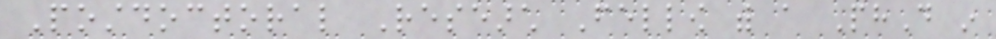Postdoctoral Research Fellow with a PhD in
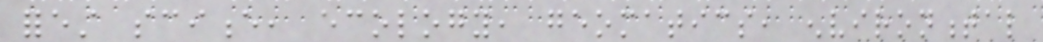forest science, ecology, geomatics, environmental
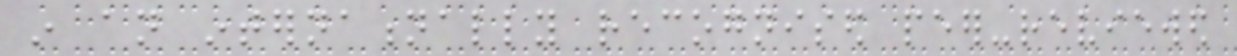in an internationally recognised peer-reviewed
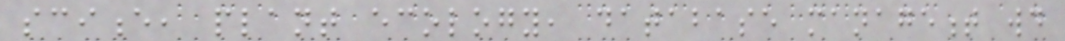science, plant ecology, database management would
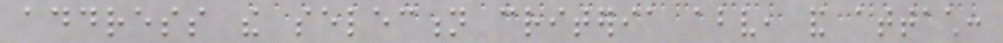address the selection criteria above, and attach:
